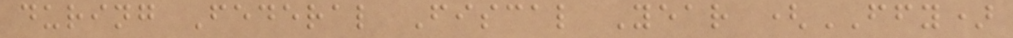during Federal Fiscal Year (FFY)
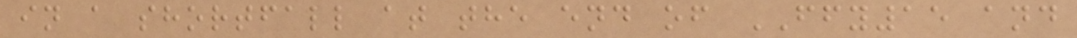in a shortfall at the end of FFY15 and
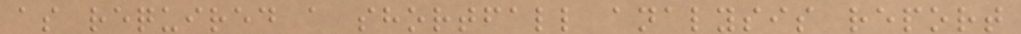as required a shortfall analysis report
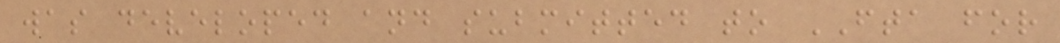was developed and submitted to FTA for
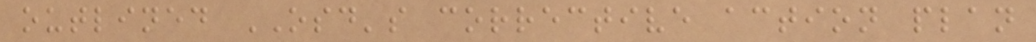outlined OSD's corrective action plan
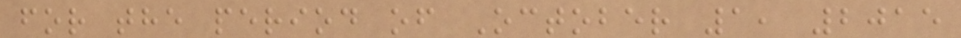for the period of October 1, 2015
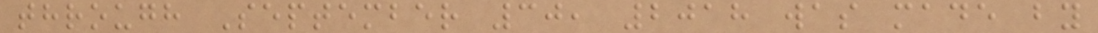through September 30, 2018 was made by
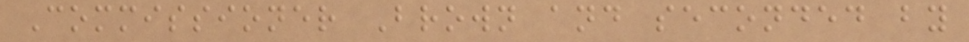Commissioner Brown and seconded by
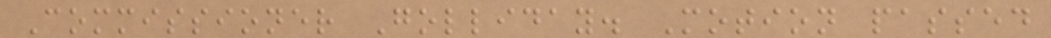Commissioner Golliday. Motion passed
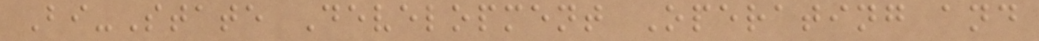Bi-State Development Operating and
